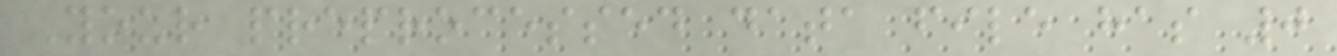Your preprocessed data file has 0
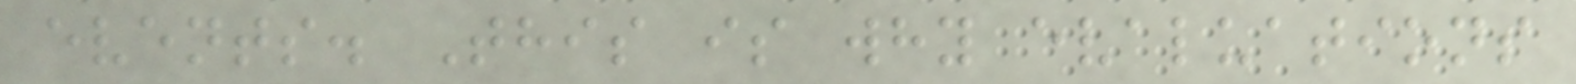events. This is why evaluations
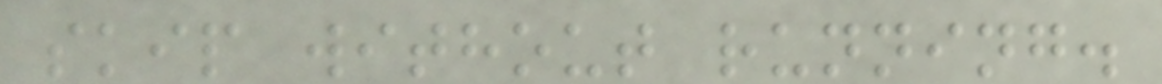skip without running.
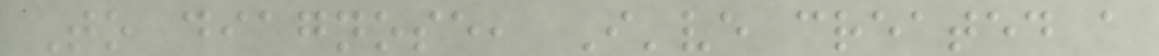To diagnose, I've created a
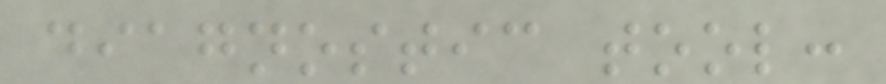diagnostic tool:
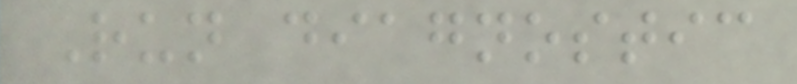Run diagnostic
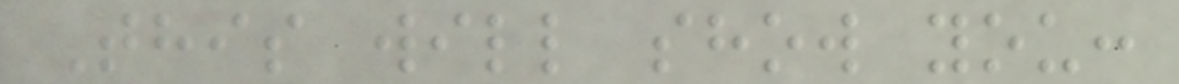This will show you:
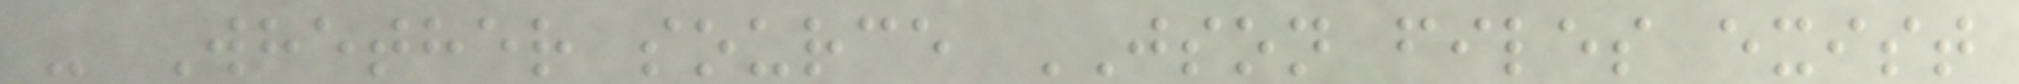- Whether source JSON files exist
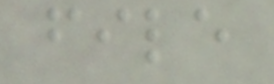file
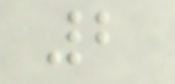2
